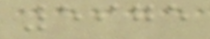5975
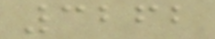3262
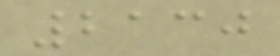2130
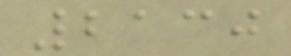2130
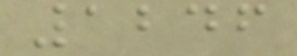1246
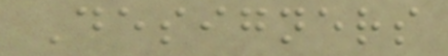Designers
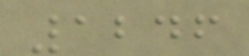1246
